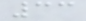33
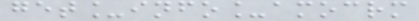get_info_amocrm
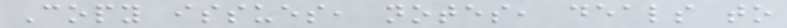Copy issues, notes, deals to
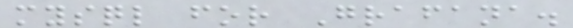mysql for Grafana.
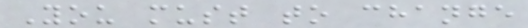You must to change
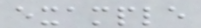example
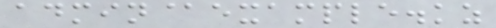admin@example.kz
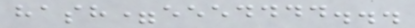hash=eeedddd...
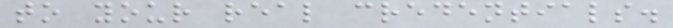to your real credentials.
